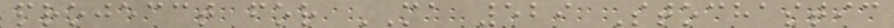projecct for MA 529 Stochastic
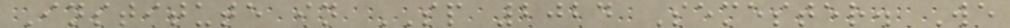Institute in SP 2024 Semester. We
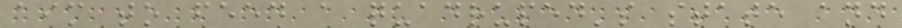aim to feed a quadruped's state and
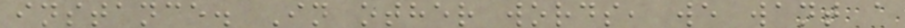instance. In other words, we want a
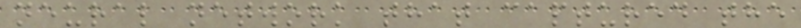neural network that captured the
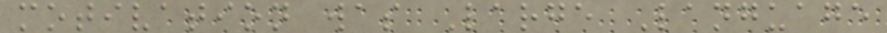motivation was Large Language
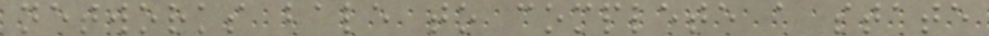networks bale to complete a state
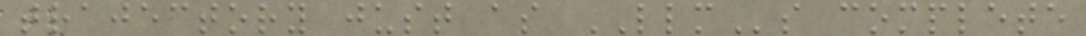trajectory just as LLMs complete
